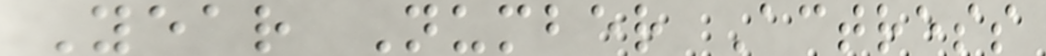Year Number Actress
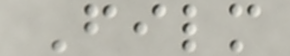Film
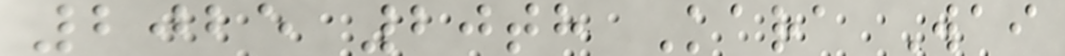2025 20th Kara Wai
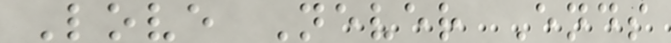Love Never Ends
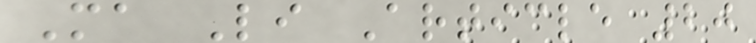Ma Li Article 20
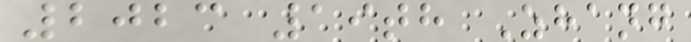2023 19th Zhang
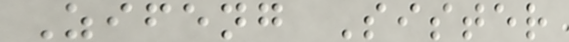Zifeng Sister
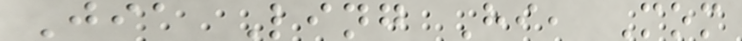Jia Ling Hi, Mom
